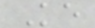Ke
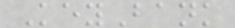KeyBank
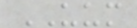UUM
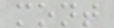mont
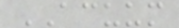ACUUM
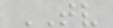TV
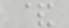&
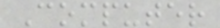Computer
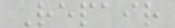Repair
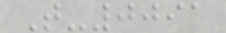T-0091
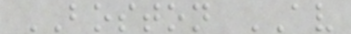BOSTON AV
